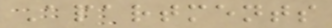Apartments
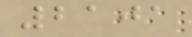2101
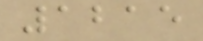1215
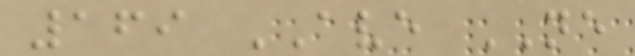169 AVE NE
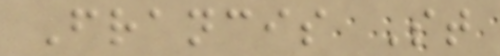Francis St
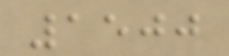1500
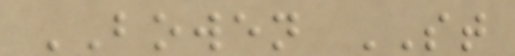BOWEN ST
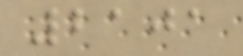2101
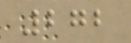272
